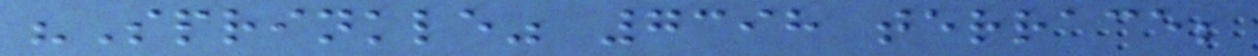"Sprinkle" 7398 terrace;
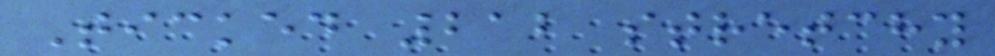Ticked 212 stretchy
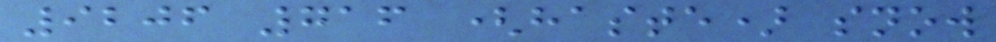9206 716 (haste) snow
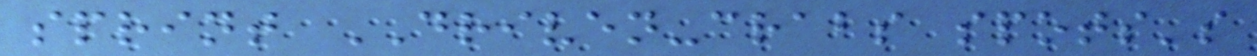sprint DRIVEN-crabs spots's
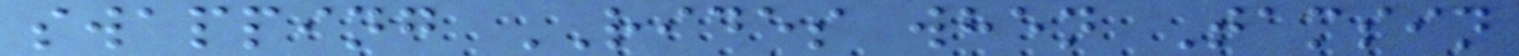swapping RIDES when Tamsin
